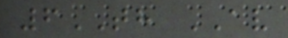6TH AV
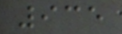935
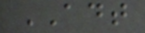ADT
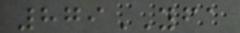879YFA
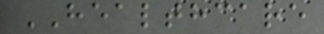HEALTHCARE
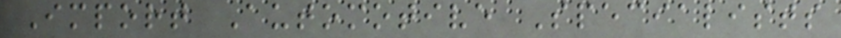Import Automotive Specialists
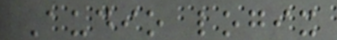Audio logix
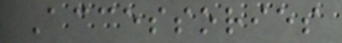Accessories
